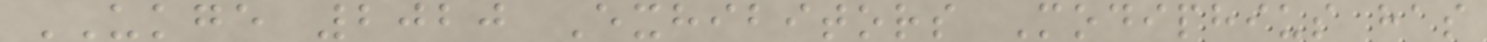UKGE 2020 Exhibitors Modiphius has
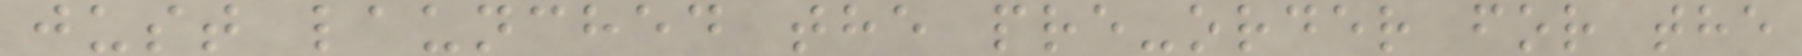just launched the pre-order for the
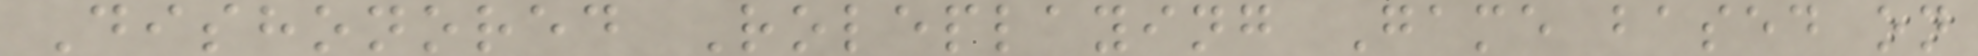Dishonored Roleplaying Game based on
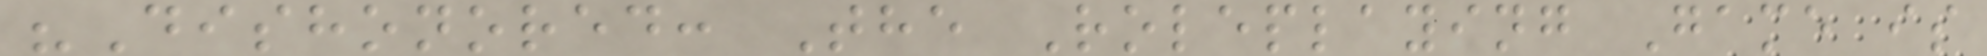"Dishonored: The Roleplaying Game is
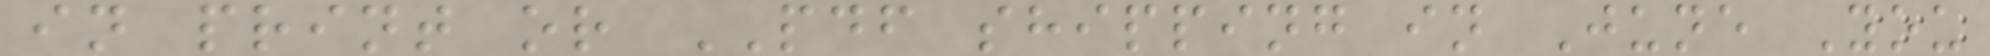in print or PDF shipping in June You
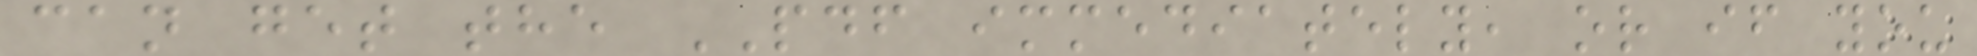can get the PDF immediately, or if you
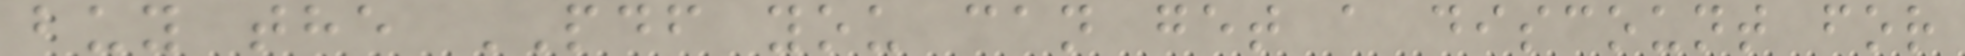buy the PDF you can get a discount for
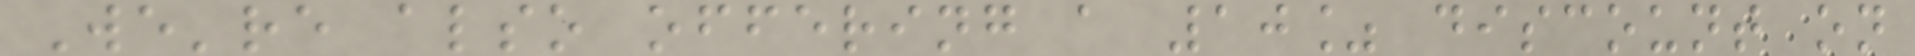We're also offering a 10% discount on
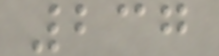237
